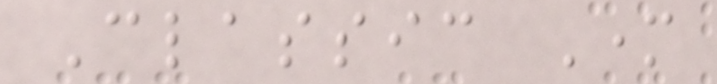Classic Mother
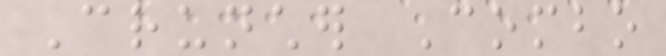Cruncher Combo
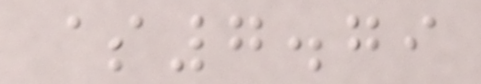$7.79
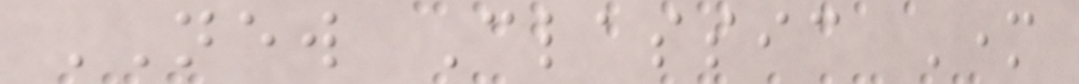NEW Classic Mother
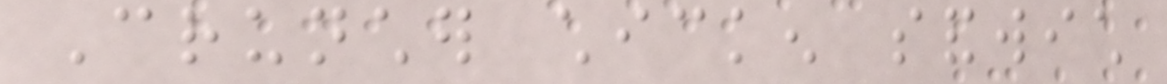Cruncher chicken sandwich
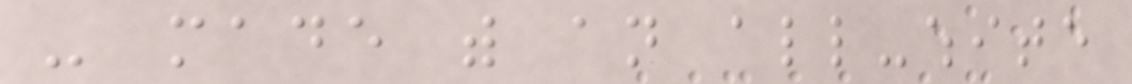- made with an all-white
